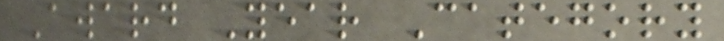Award Year Category
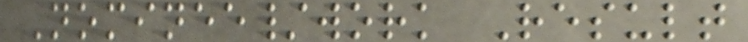Nominee/work Result
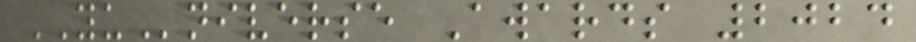YUniverse Awards 2024
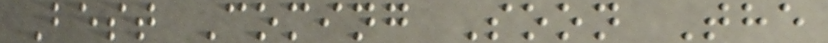Best Coming Soon The
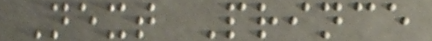Next Prince
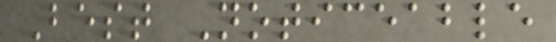Best Noticeable
